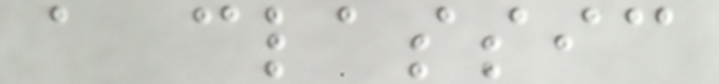a classic
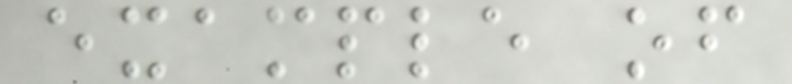example of
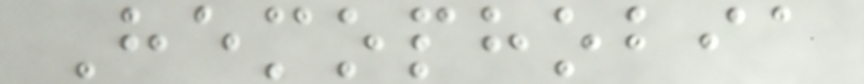Hemophobia
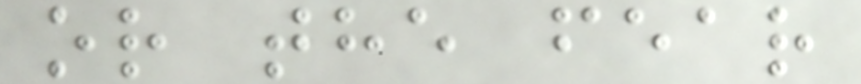or the fear
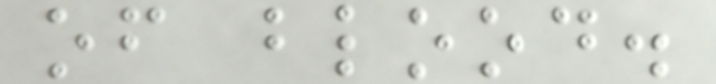of blood.
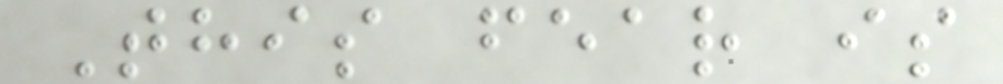This fear is
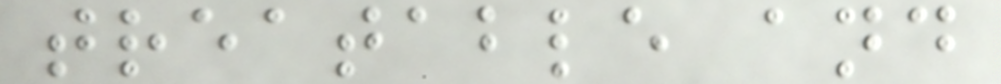treatable and
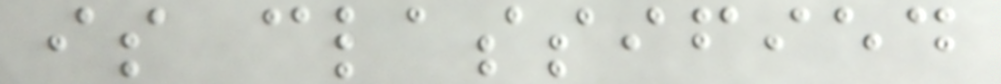is classified
